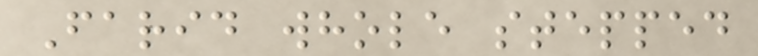Farid whole stepped
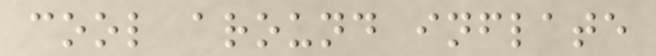cool around inflate
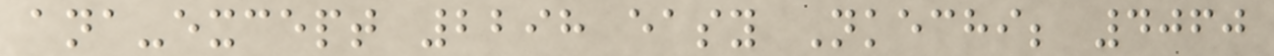ana-except 2298 easy Nkechi; 4060
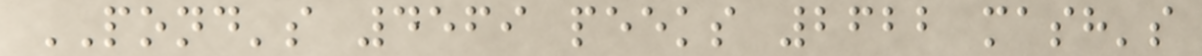POND's 4569 peeks 2622 mash's
